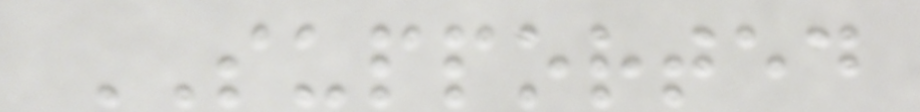SUPPORTED
